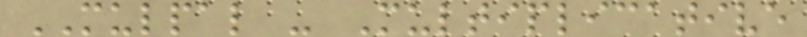MULPAL - Multiplicative
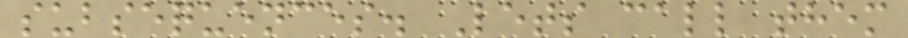subsequences. Lets call them
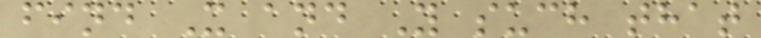find X and Y such that
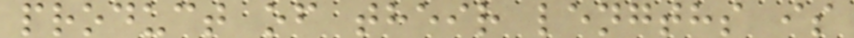product of their lengths is
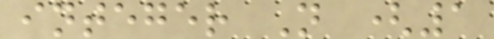integer N (1
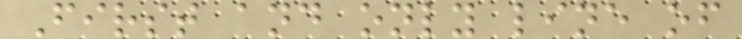First and only line of
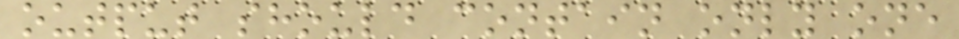output should contain only one
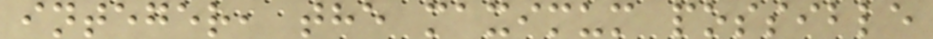integer, the maximum possible
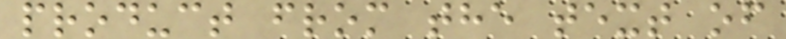product from the text of
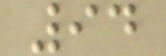94
